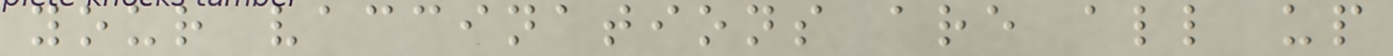your vaccinations are all up
